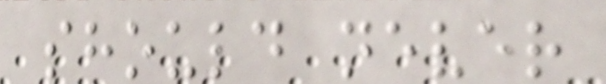should never
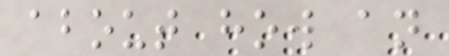about how an
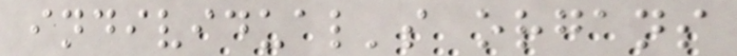individual's organs
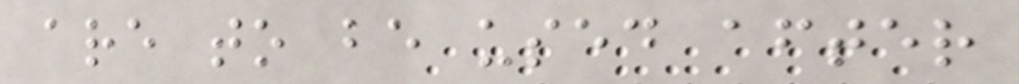are to be used after
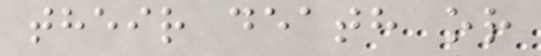their death or
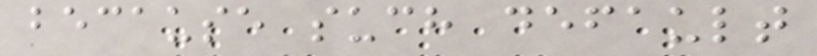because such default
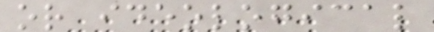or ideological
